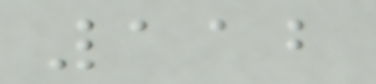112
